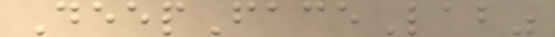DeepFaceLab"
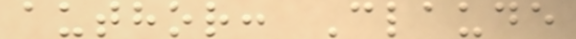author: Claude
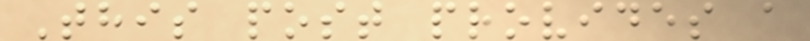This post provides a
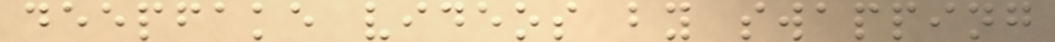deepfake videos by swapping
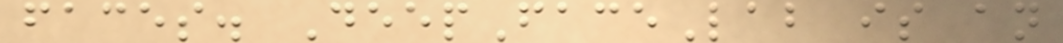faces. DeepFaceLab is an
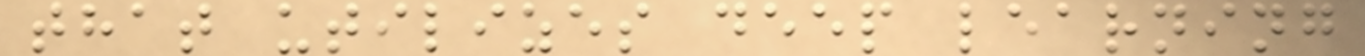that utilizes deep learning
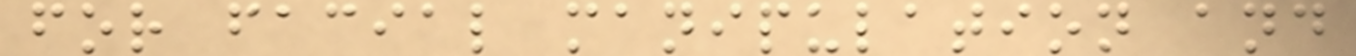for facial manipulation and
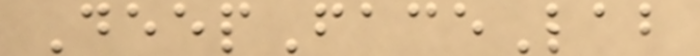DeepFaceLab
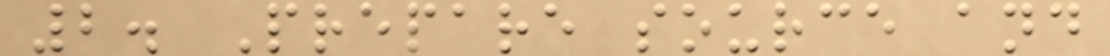2. Prepare source and
